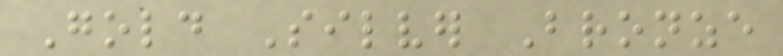Gold Silver Bronze
